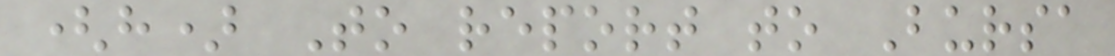(h) To report to Bursa
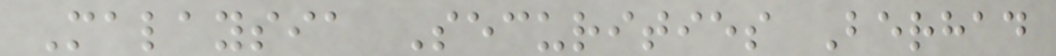Malaysia Securities Berhad
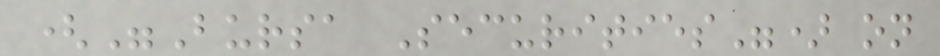("Bursa Securities") on
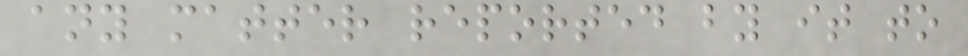any matter reported by it to
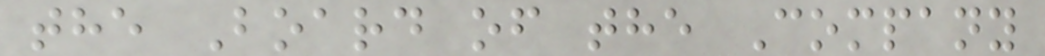the Board of the Company
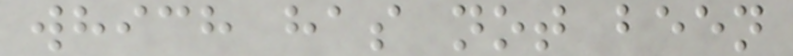which has not been
